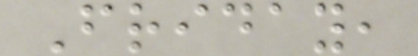Friday,
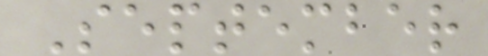September
